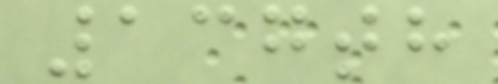137th
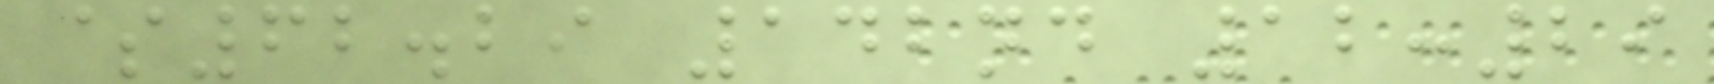$62.29 142nd 12:29
